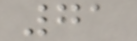71
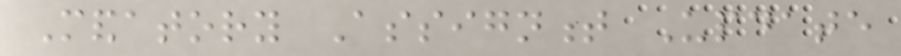Mandatory Assignment Update
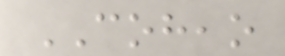COHEAO
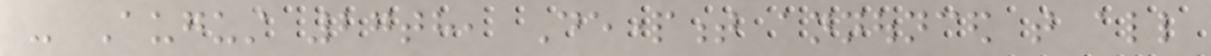- August 27th, Department announced that all
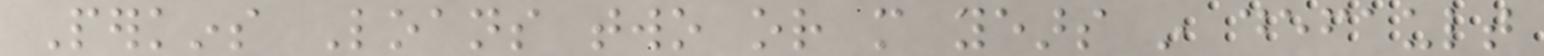Perkins Loans two or more years in default
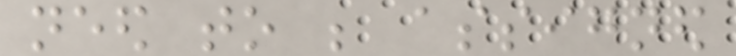need to be assigned
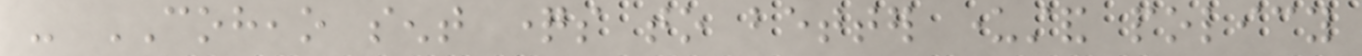- COHEAO sent questions to better understand policy
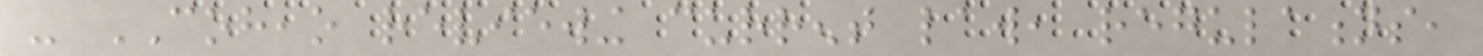- COHEAO reviewing current law, regulations,
